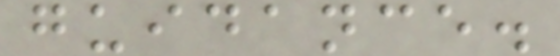guidance.
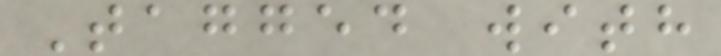Tagged with
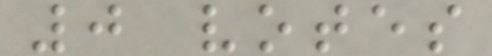0 votes
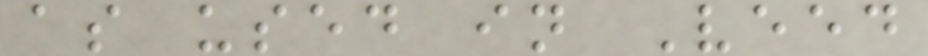as used in Veed
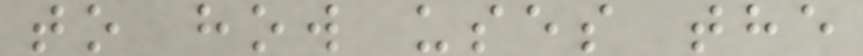to how uses the
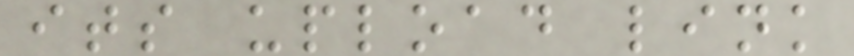its upload link
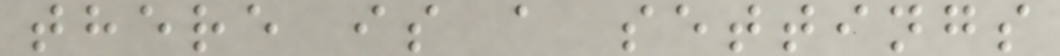there is a settings
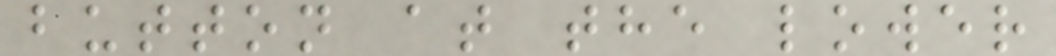button at the lower
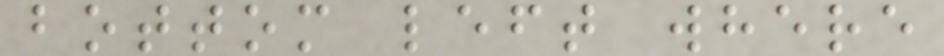bottom left where
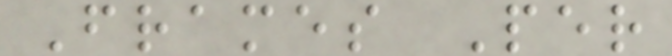Frames Per
